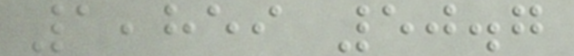1,859 50.7
